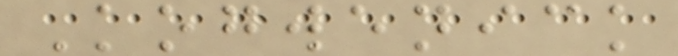Kogwenick
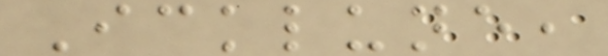Icklune,
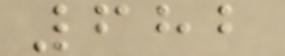682
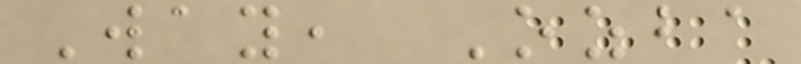Way, Ozba
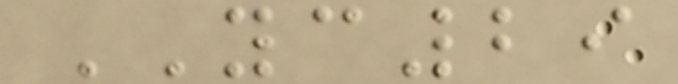YC29
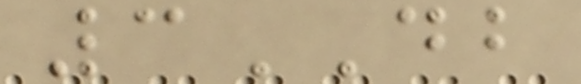3DB
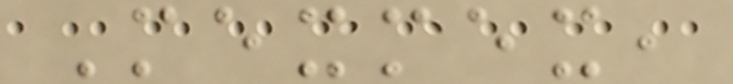Mexmex,
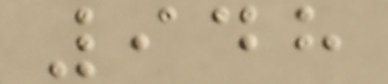948
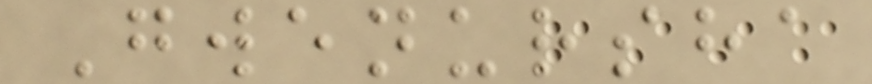Gwenursha
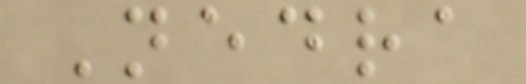Nedra
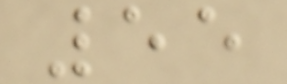55
